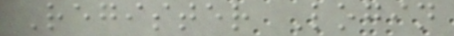Register Login
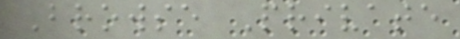Browse Private
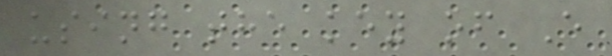using the key of E
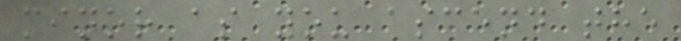minor as you ascend the
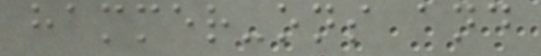hammer-ons and
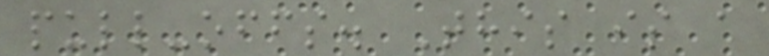pull-offs. This is a
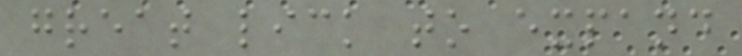great lick to expand
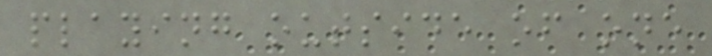playing outside of one
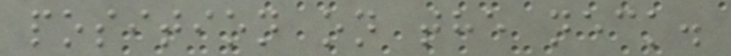position on the neck.
